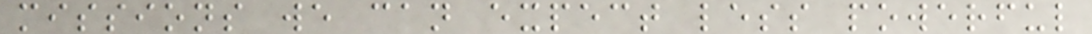missions we can expect less powerful
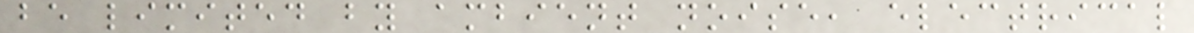be limited by ambient noise, electrical
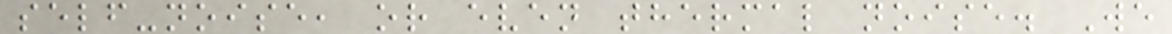self-noise, or even thermal noise. We
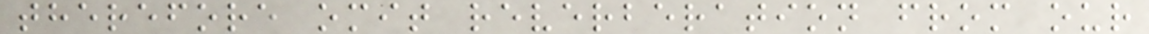therefore omit reverberation from our
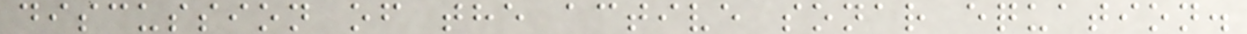discussion of the active sonar equation.
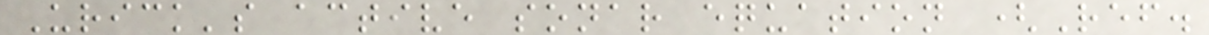Urick's active sonar equation (Ref.
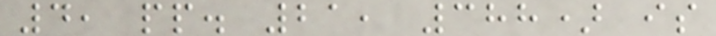4, pp. 21, 388) is
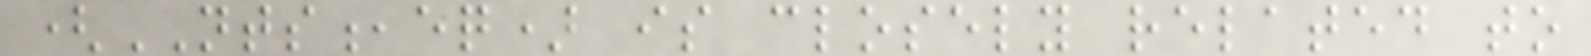(NTS,eq) is closely related to
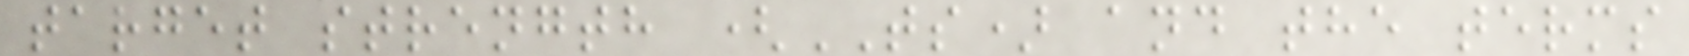target strength (TS) and the terms
